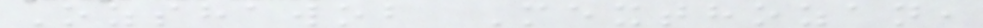Ozshawob Mexthozan,
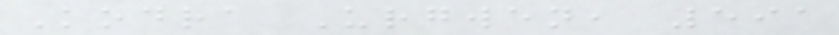Kodra Urgwen, 591
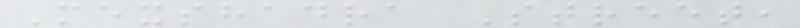Mexshadra Street,
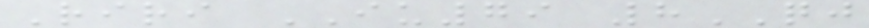Riri IU79 8QJ
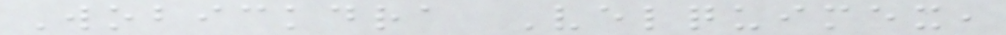Wobickdra Velquimex,
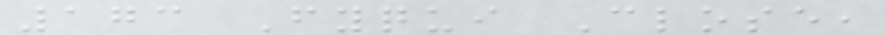173 Fyqui Close,
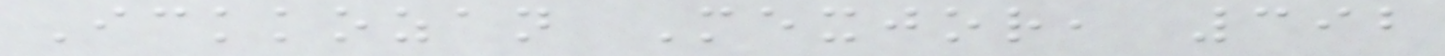Ickkozan Mexjor, 392
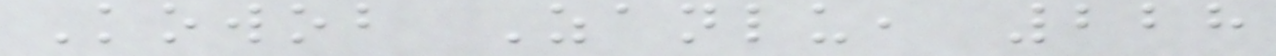Kowob Zanlu, 228
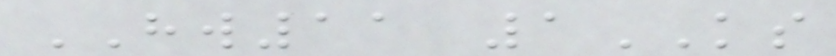HW11 1KS
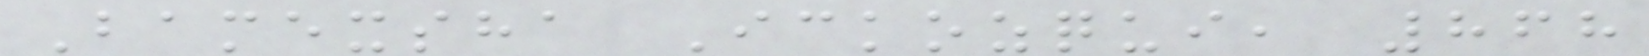Bamexsha Ickozqui, 868
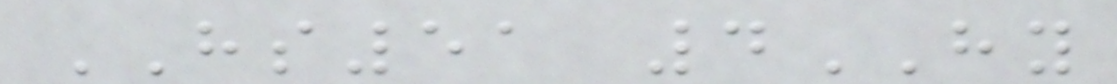HS51 4HY
